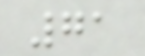71
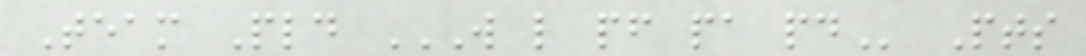Team Pld W L PF PA PD Pts
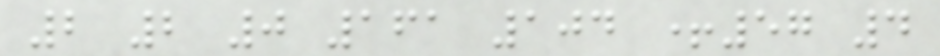2 2 0 161 104 +57 4
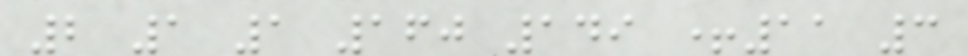2 1 1 160 149 +11 3
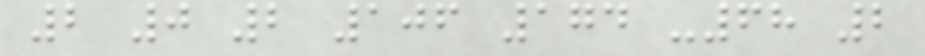2 0 2 106 174 -68 2
